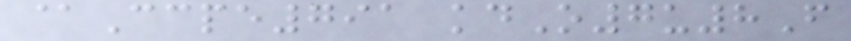@Ccpe791 kdO7u8F
